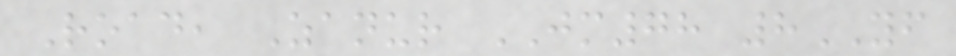Road, Zanur JM78 8YF
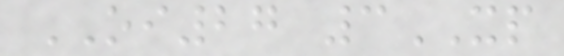OI27 3XP
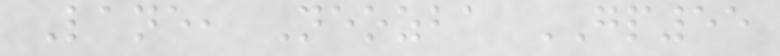Lane, Neozba GP55
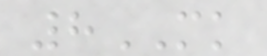8MK
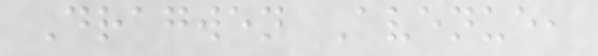Dragwen Avenue,
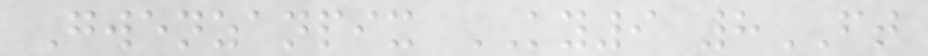Gwenzanpix KY9 8FT
